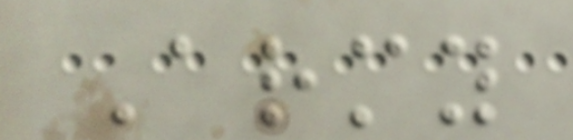Army
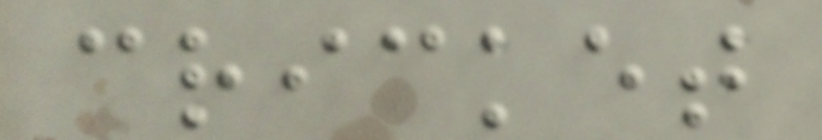cricket
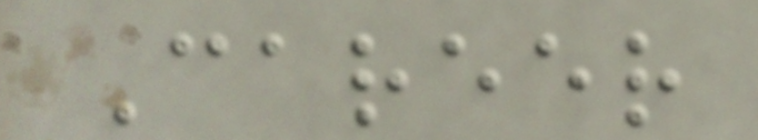Career
